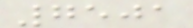7501
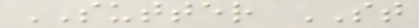SUTTER ST
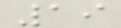19
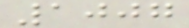1007
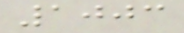1003
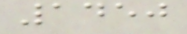1450
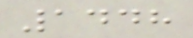1448
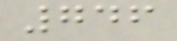746
